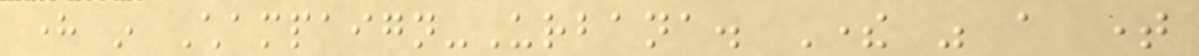here in Champaign-Urbana. There was a time
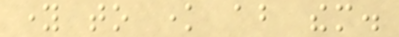young to know about them.
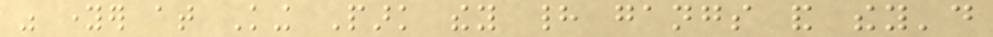was younger at King Park they had gangs and they'd
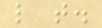like that.
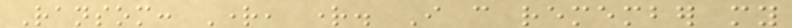Ransom: Right, right. I can remember my
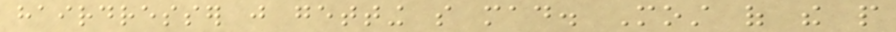hairdresser just getting so mad. Most of the people
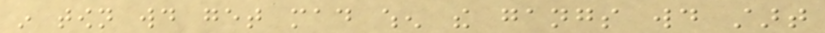in town would get mad when the gangs would start
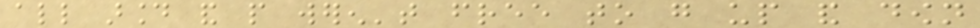all around and people weren't free to go up and down
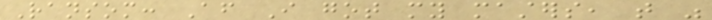Ransom: After I got my masters, that was
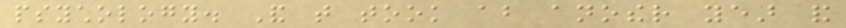psychology. And that took about another year and
